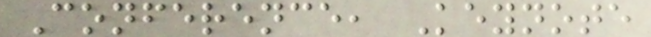Conference, Keynote
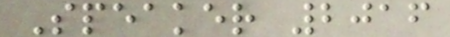Speaker 2016
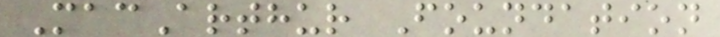MacArthur Foundation
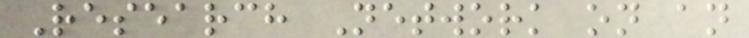Research Network on an
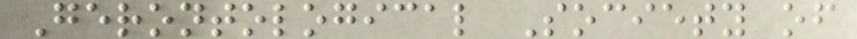Gerontological Society of
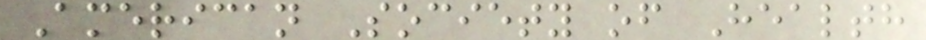American Society of Health
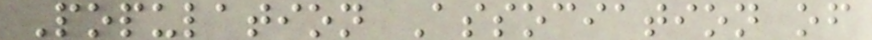Population Association of
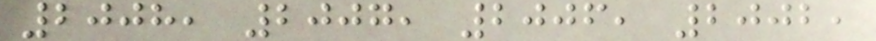2008, 2007, 2006, 2002,
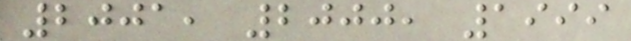2001, 2000, 1999
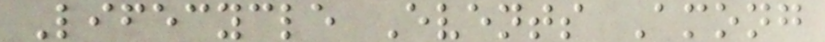Lifecycle Events Among
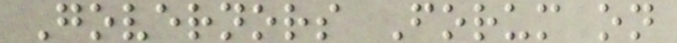Governors Forum on
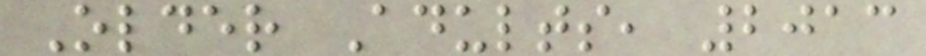Older Adults, 2013
